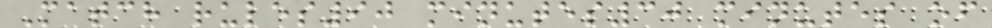Match rules90 minutes30 minutes of
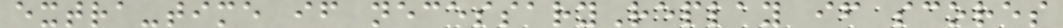extra-time if necessaryReplay if scores
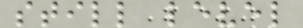still level
